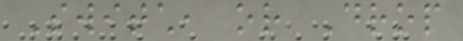Switch, or Drop
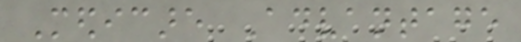Medicare Advantage
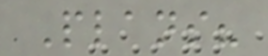Plans?
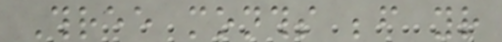Three months before your
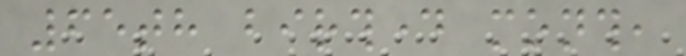65th birthday month,
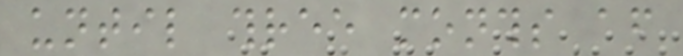until three months after
